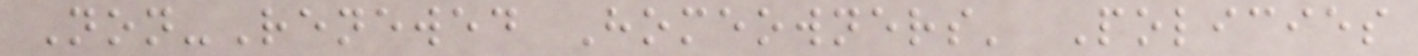Non-Renewed Homeowners' Policies
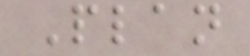Plan
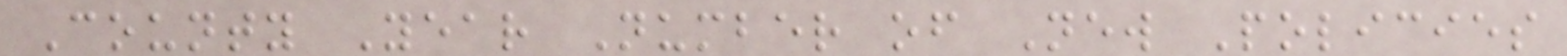County Year Number of New Policies
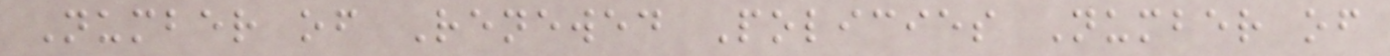Number of Renewed Policies Number of
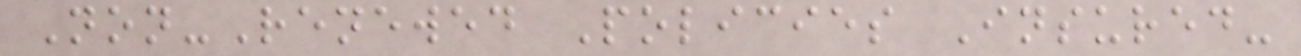Non-Renewed Policies Insured-
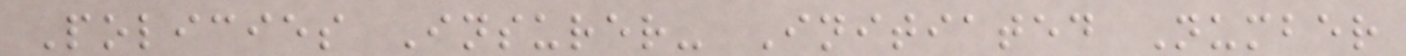Policies Insurer- Initiated Number
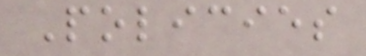Policies
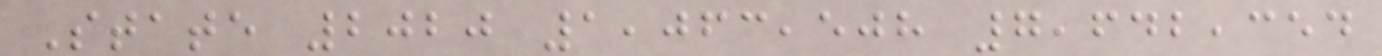State 2020 1,063,508 7,642,354
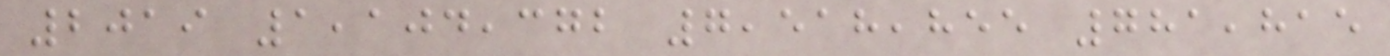2019 1,104,372 7,518,855 781,815
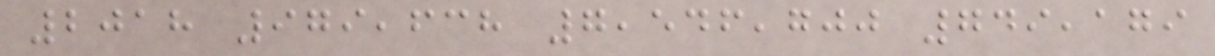2018 979,638 7,546,700 749,179
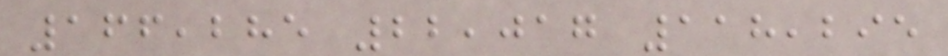166,285 22,017 118,295
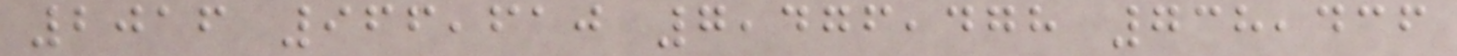2016 966,610 7,476,478 738,436
